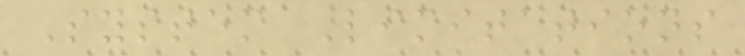System Limitations
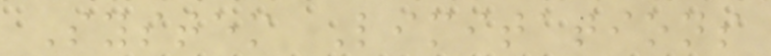System Limitations
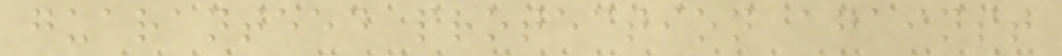guaranteed protection against
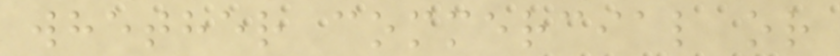whether commercial or
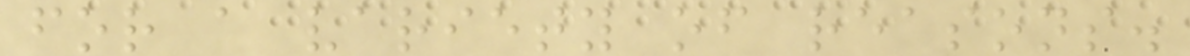for a variety of reasons.
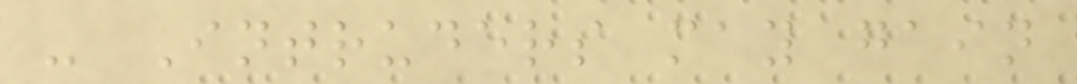- Intruders may gain
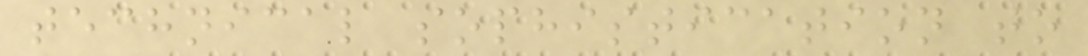technical sophistication to
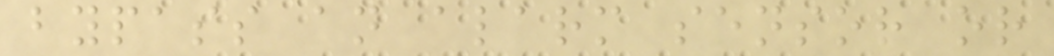bypass an alarm sensor or
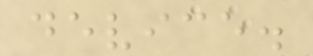device.
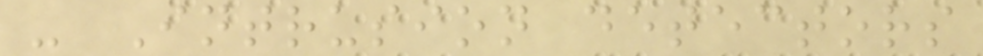- Intrusion detectors
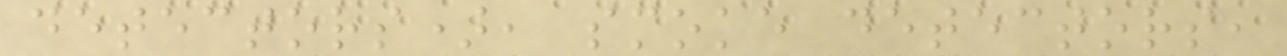detectors), smoke detectors,
